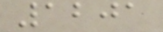1201
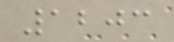1203
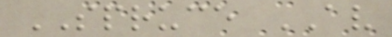SPRUCE AV
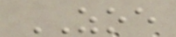ZOE
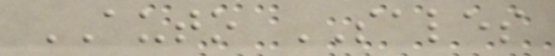AUTO SALES
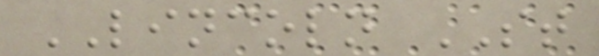LINCOLN ST
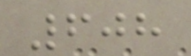608
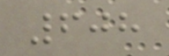608
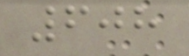608
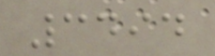3494
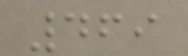469
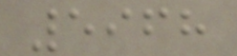5968
